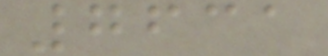7631
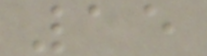15
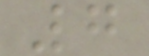7
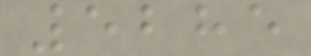5285
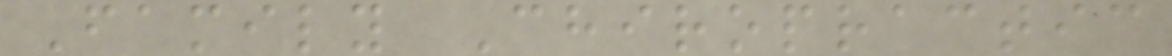Family Chiropractic
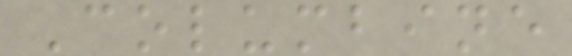Columbine
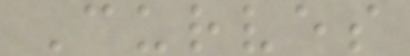Curves
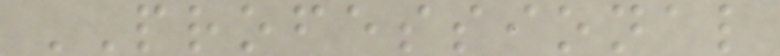PROFESSIONAL
